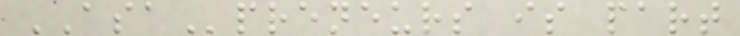ASApreneurs is part
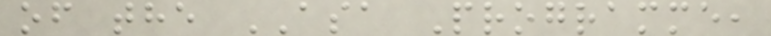of the ASA Programme,
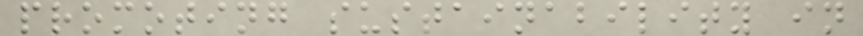promoting sustainability in
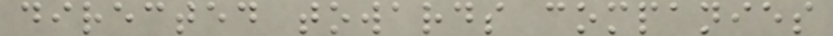directed towards companies
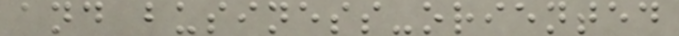and business-oriented
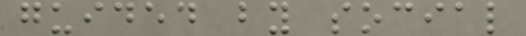guided by social
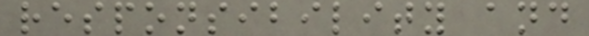responsibility and
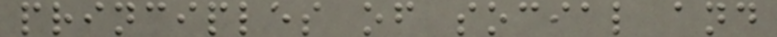principles of social and
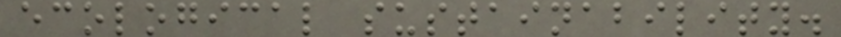ecological sustainability.
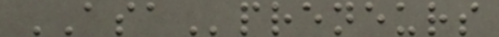ASApreneurs
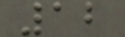12
